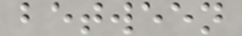between
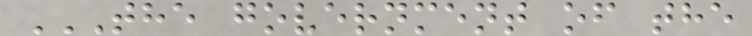THE GOVERNMENT OF THE
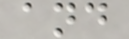and
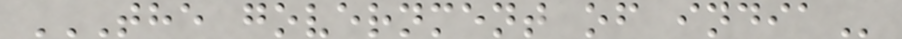THE GOVERNMENT OF INDIA
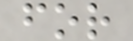for
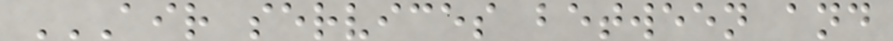AIR SERVICES BETWEEN AND
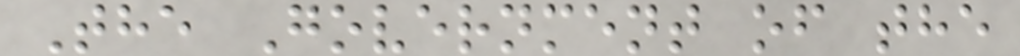The Government of the
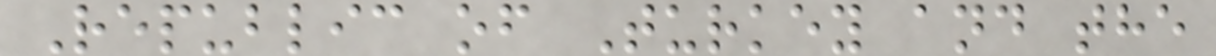Republic of Turkey and the
